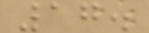17.
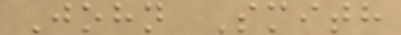John Smith
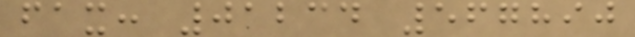fax: 01234 567890
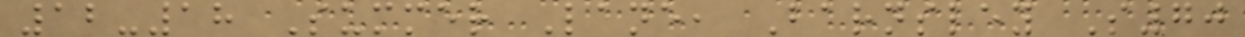12-18 Summer Lane, Barnsley S70
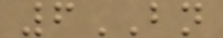6BN
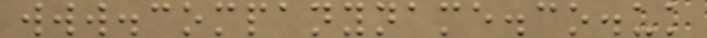www.companyname.co.uk
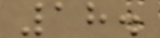18.
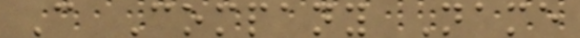C Company Name
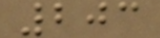203
